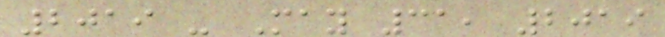2019 - May 31, 2019
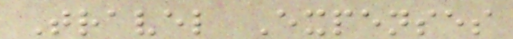Travel Expenses
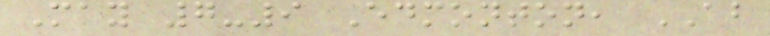May 7-9 Edmonton, AB
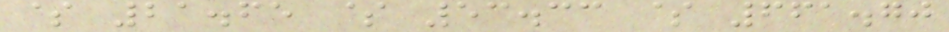$ 21.65 $ 53.33 $ 661.70
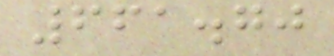661.70
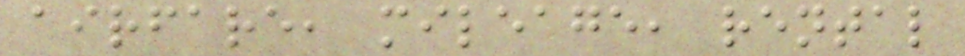airfare, mileage, rental
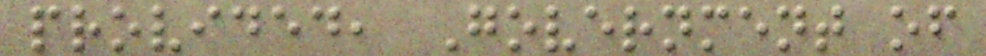provided, Government of
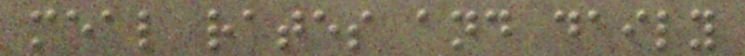meal rates and daily
